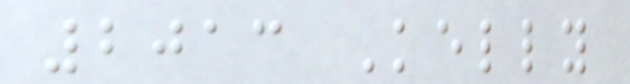2013 Kelly
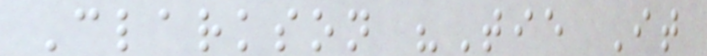Clarkson "Tie It
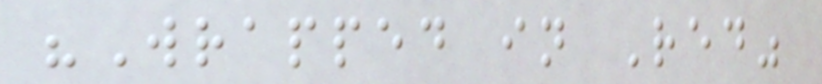"Wrapped in Red"
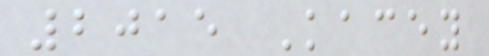2015 Kacey
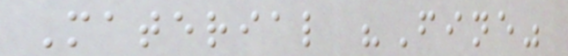Material "Fine"
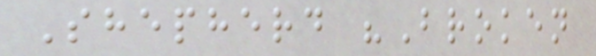Shepherd "Broken
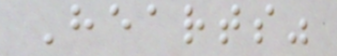Hearts"
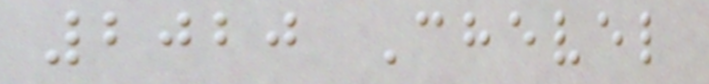2020 Chevel
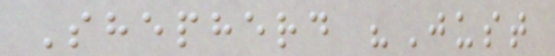Shepherd "Just
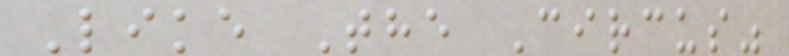Like The Circus"
